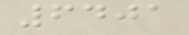6401
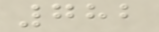782
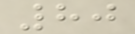80
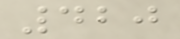420
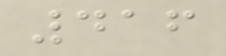416
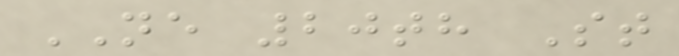NE 20th St
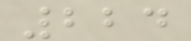224
